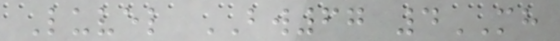Luvel BW67 4MH
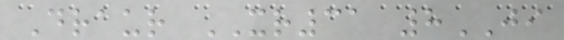Draur XR31 8JI
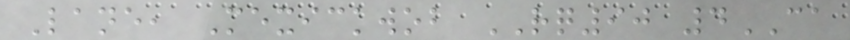Lane, Mexickwob RQ90 4CA
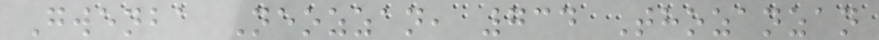Gwenba Neozzan, 734 Thozanzan
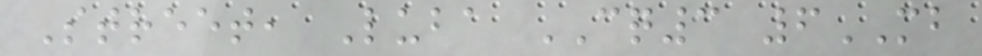Street, Luba CQ3 6MB
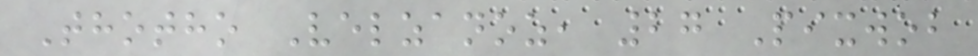Thotho Velzanoz, 27 Pixwob
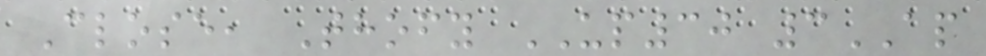Close, Thofy UP30 3AP
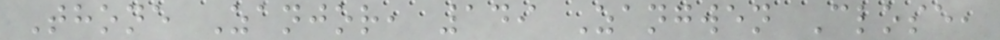Thone Zanjor, 149 Zangwen Close,
